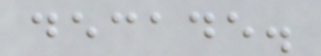decade.
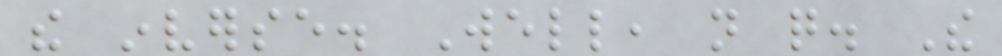the inverse. Well, not quite. The
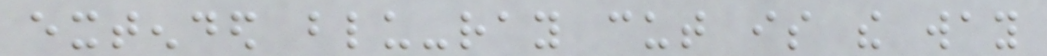extended blu-ray cut is the way
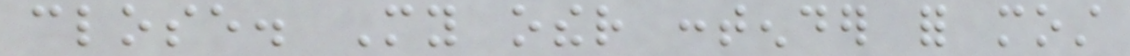close. My other contender for most
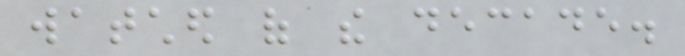watched of the decade.
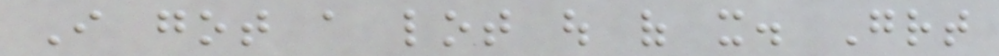I got a lot out of it. Great
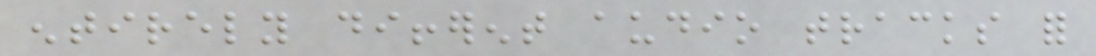entirely different audio tracks for
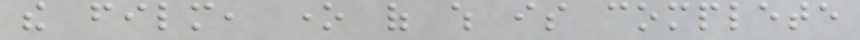the film, one of which is complete
